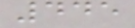445
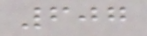607
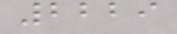2229
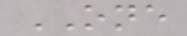ONE
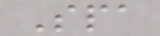Spa
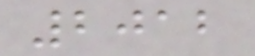2012
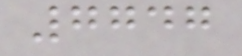7747
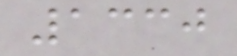1330
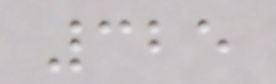325
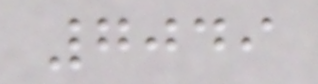7049
